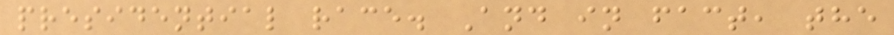presidential race. And in fact, the
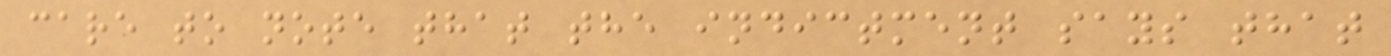care to note that the indictment says that
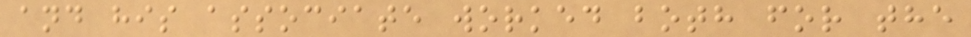and his associate worked both for the
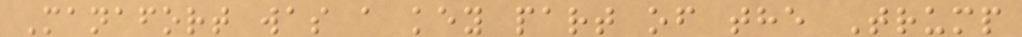Manafort was a key part of the Trump
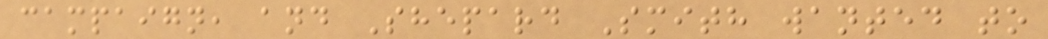campaign, and Shepard Smith wanted to
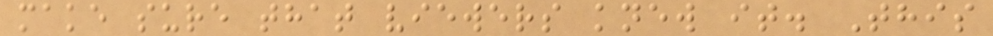make sure that viewers knew it. This
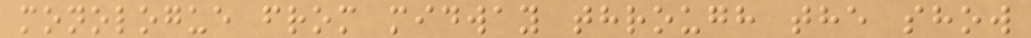monologue from midway through the show
